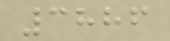3886
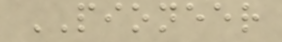PIONEER
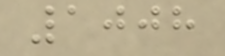1008
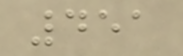451
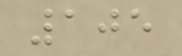105
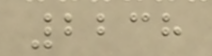2238
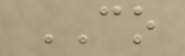CO
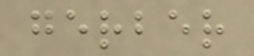gerber
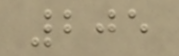205
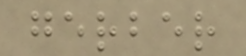gerber
